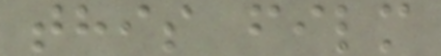this film
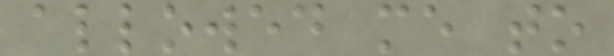allowed me to
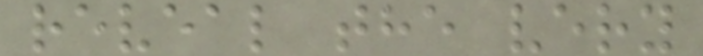reveal the very
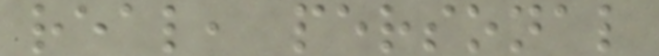real, personal
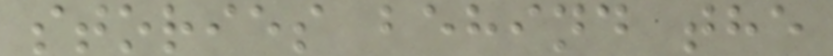stories behind the
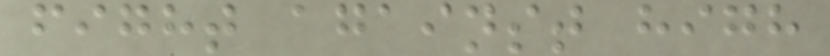fight against high
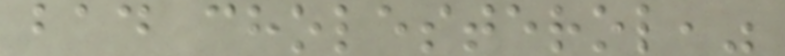bad cholesterol,"
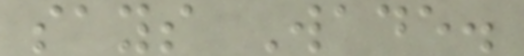says Wade.
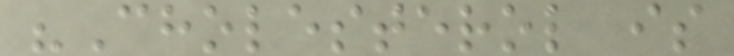"Cholesterol is
